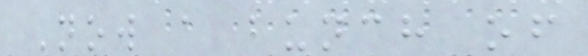Now a bunch of
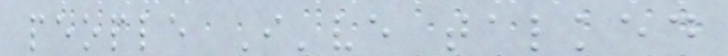people I've talked
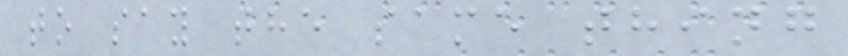to say the same thing
